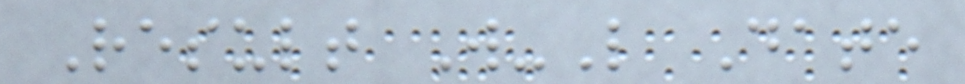Result W-L Date
